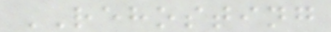REHOSTING
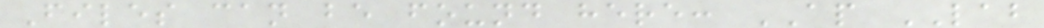Files can be found here: AP LAB
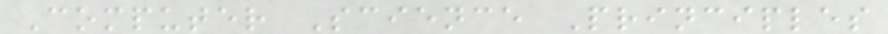Computer Science Principles
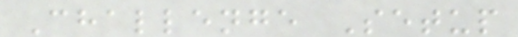Challenge Setup
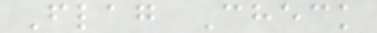Flag Check
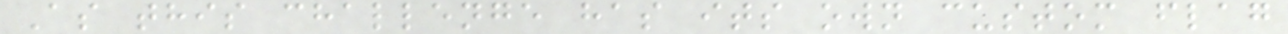As this challenge has its own custom flag
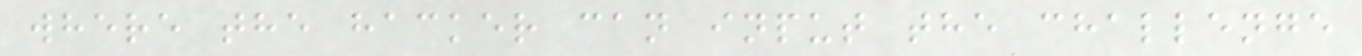where the hacker can input the challenge
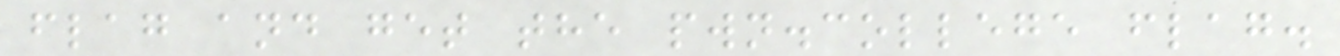flag and get the pwn.college flag.
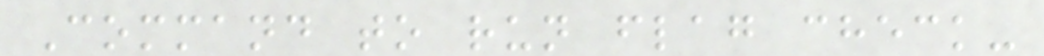Command to run flag check-
